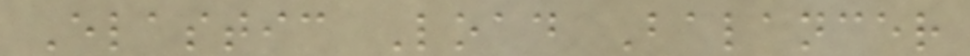Elastic Load Balancer
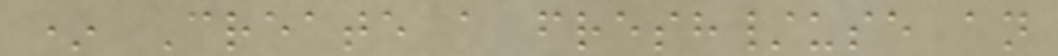* Create a fresh/use an
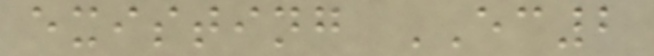existing EC2
